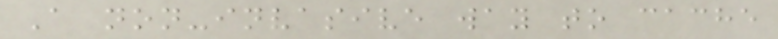A non-invasive way to cache
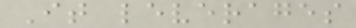It leverages
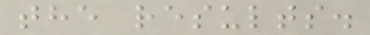the results.
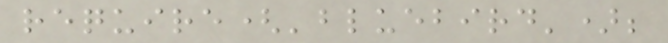require('bluebird');
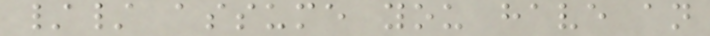// assume you have an
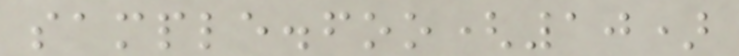sample.foo(10)
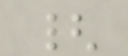{
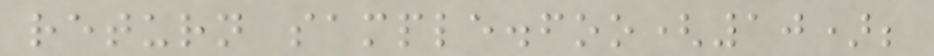return sample.foo(10);
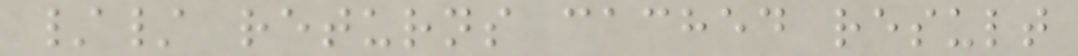// returns cached result
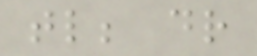tl; dr
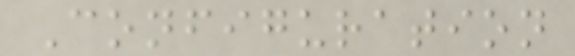Configuration
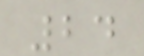24
